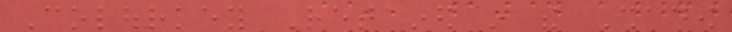Colourkey Retained in the Shadow
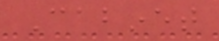Cabinet
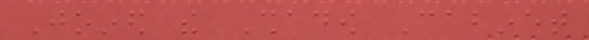Joined the Shadow Cabinet
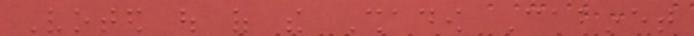Voted out of the Shadow Cabinet
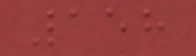158
